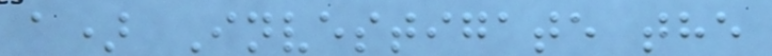a) Investigate the
